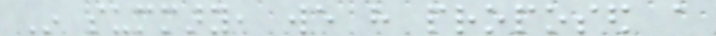In summary, we have proposed a
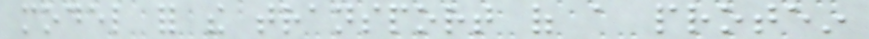model for the transport of a protein
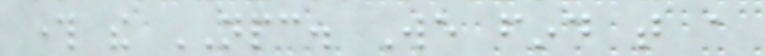through the NPC. We find that a
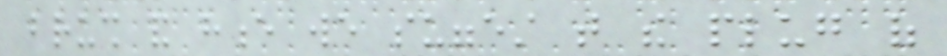brush and hence we suggest that the plug of
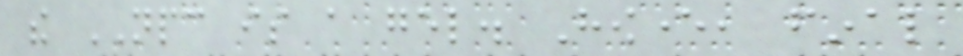the NPC is a gel. However, final
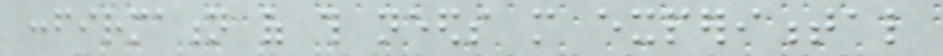confirmation of this needs more experimental
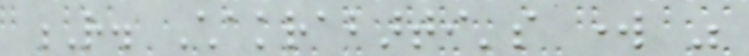R. Chakrabarti's work was
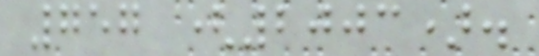757 (2003).
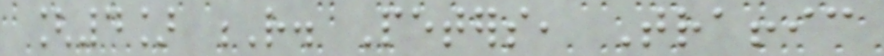[4] R. Peters, Traffic
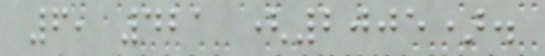6, 421 (2005).
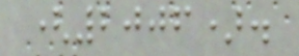(2006).
